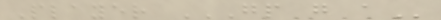Player GP G A
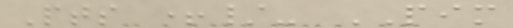Pts +/- PIM
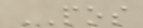POS
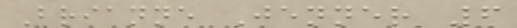Brianne Jenner 6
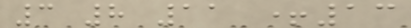3 8 11 +13
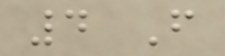4 F
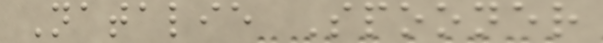Natalie Spooner
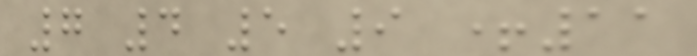7 4 5 9 +11
